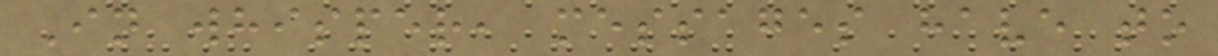In whisper, messages have to
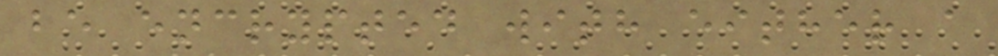be encrypted with either a
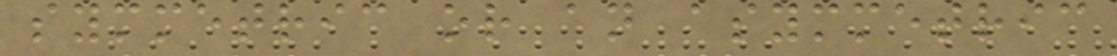symmetric or an asymmetric
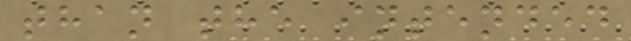than the intended
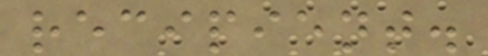recipient.
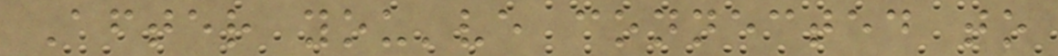After you've connected to
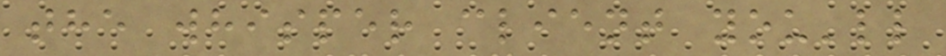the whisper client you'll
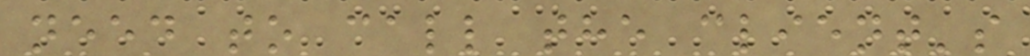need to call the client's
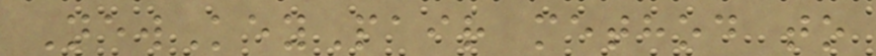NewKeyPair method to
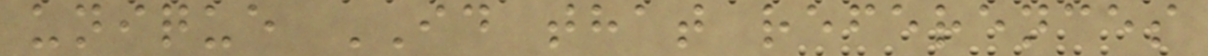unique ID that references
